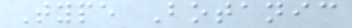Type Botanic
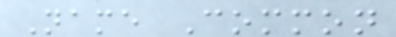Name Common
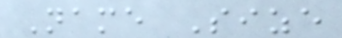Name Size
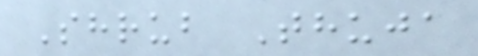Shrub Thuja
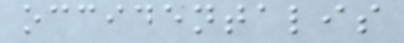occidentalis
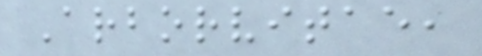Arborvitae,
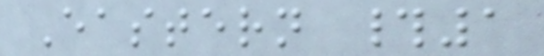Eastern #1
